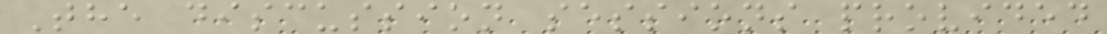The discussion sessions provided
